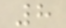8
